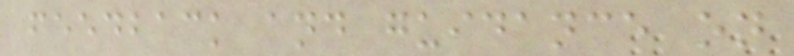feedback and guidance on
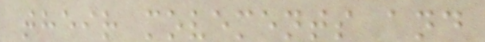their movements and
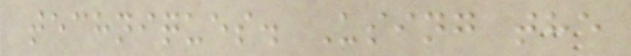techniques. Using the
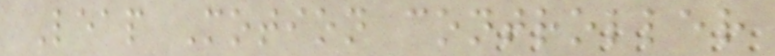Leap Motion controller
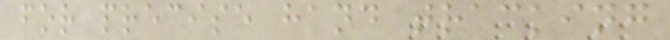for precise hand tracking
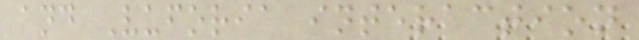and Vuforia interaction
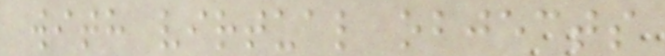with virtual objects
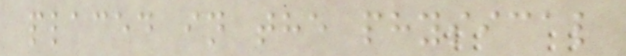placed in the physical
